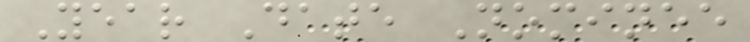Year Date Nominee
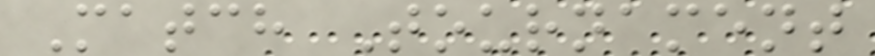Match Tournament
